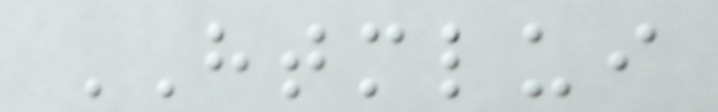HTMLUI
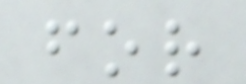for
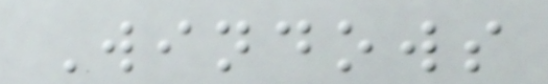Windows
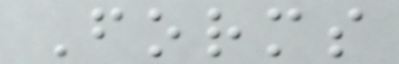Forms
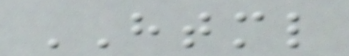HTML
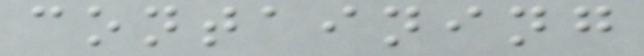containing
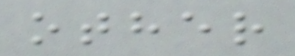other
